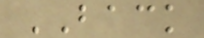BACK
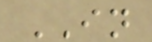IN
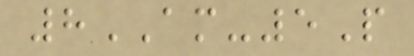8AM-5P
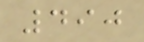490
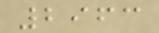2963
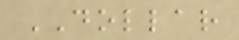DOLLAR
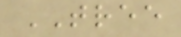TREE
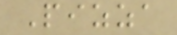Pizza
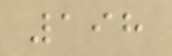198
